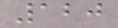120
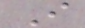I
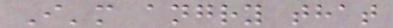I'm angry that
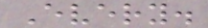Every.
